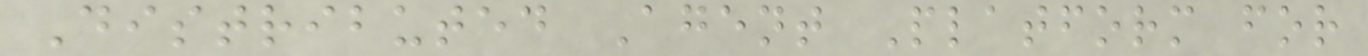Distributed Agent Platform for
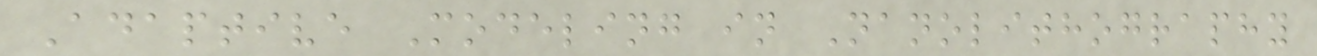Adaptive Modeling in Nanolithography
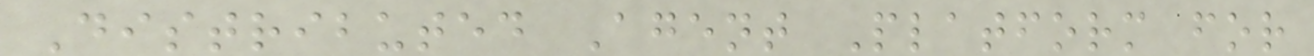Distributed Agent Platform for
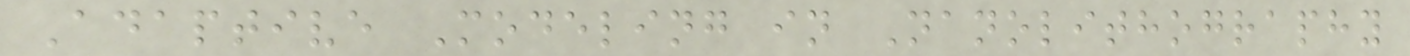Adaptive Modeling in Nanolithography
